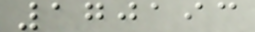170193
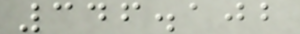346.102
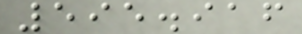595.916
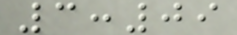3:09
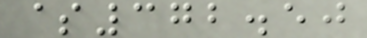$372.50
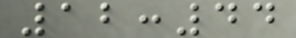12:44
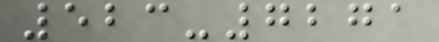523-7271
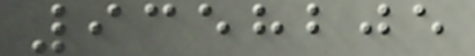9358205
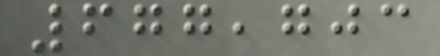677,703
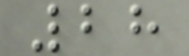28
